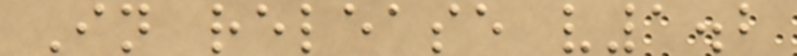In release v1.2
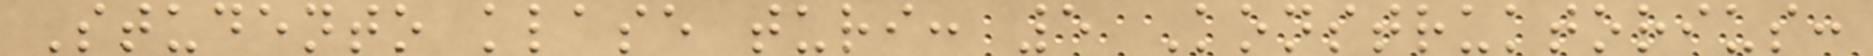Studento klase turi: 5 Konstruktorius:
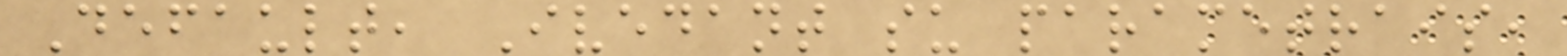Default, Ivedant su parametrais,
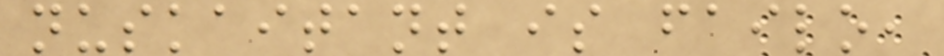nuskaitant is failo,
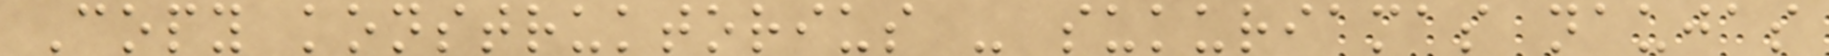Copy konstruktorius - sukuriamas naujas
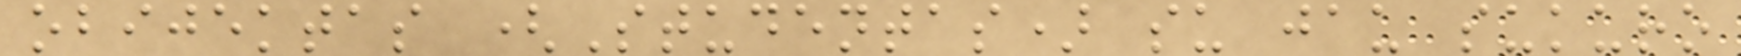obijektas (Studentas) su jau sukuro
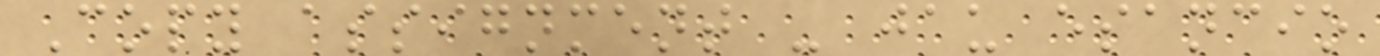Copy assignment - jau esancio
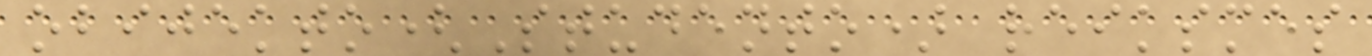obijekto(Studento) reiksmes
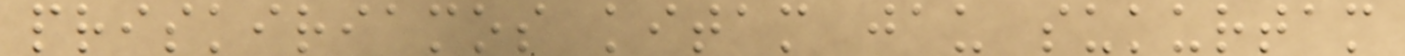priskiriamos kitam jau sukurtam
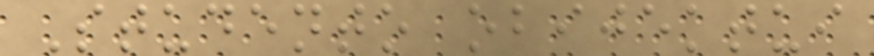Studento obijektui
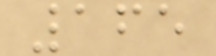165
